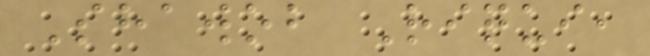Shawob Riqui,
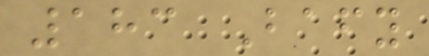183 Bafy
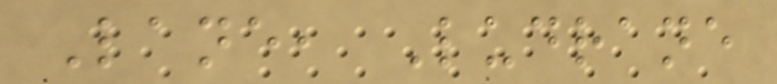Lane, Ludrane
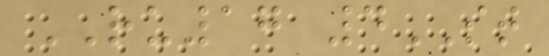RU17 4ST
